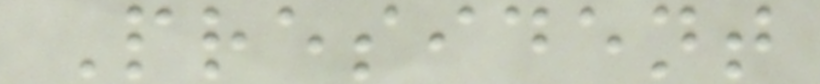President
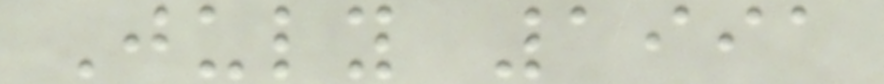July 1991
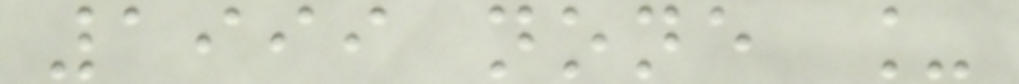1999 none _
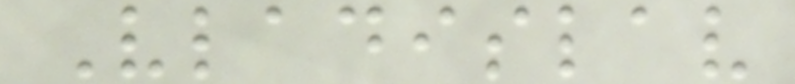Vladislav
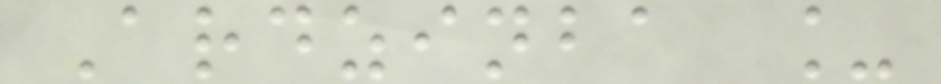Ardzinba _
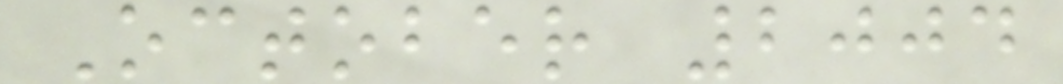October 2004
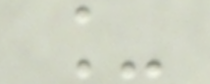_
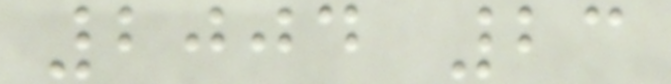2004 23
